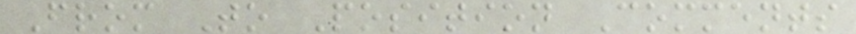From To Position Comments
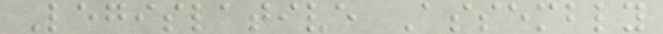Legislative Assembly
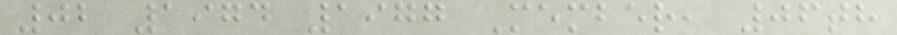02 1974 1977 Member, 06th
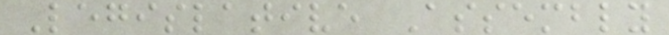Legislative Assembly
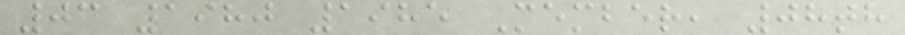03 1980 1985 Member, 08th
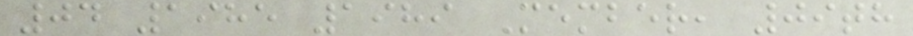04 1985 1989 Member, 09th
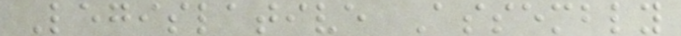Legislative Assembly
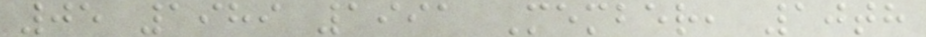05 1989 1991 Member, 10th
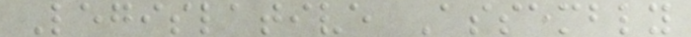Legislative Assembly
